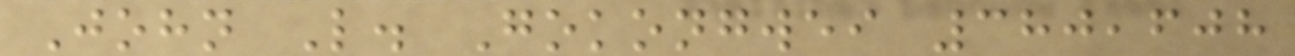John L. Gokongwei 380,608
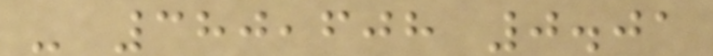- 380,608 0.01
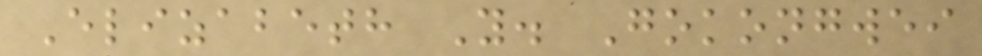Elizabeth Y. Gokongwei
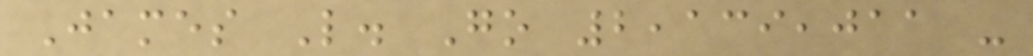James L. Go 2,139,011 -
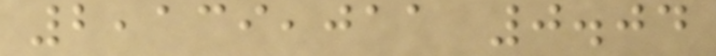2,139,011 0.04
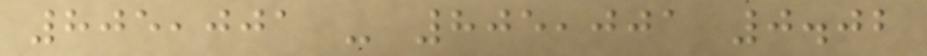805,001 - 805,001 0.02
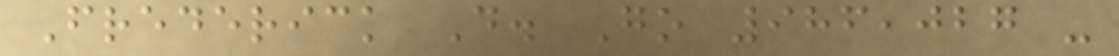Frederick D. Go 986,027 -
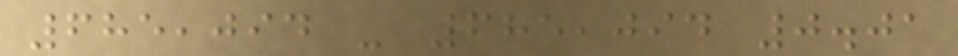685,094 - 685,094 0.01
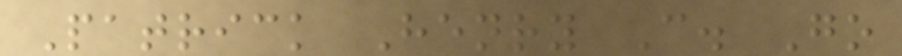Patrick Henry C. Go
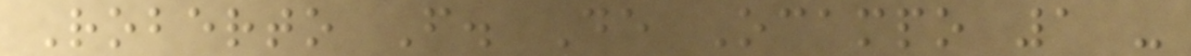Roberto F. De Ocampo 1 -
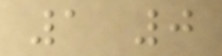1 0
